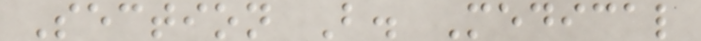Section B. Medical
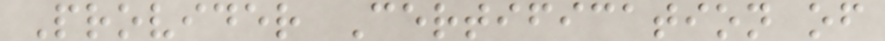Provider Certification of
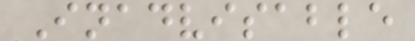Inadvisable
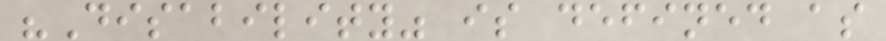"Disability" is defined as
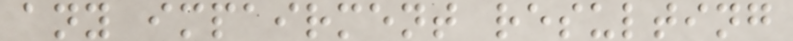any impairment resulting
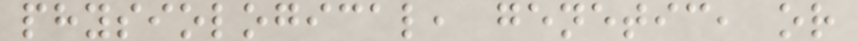physiological, genetic, or
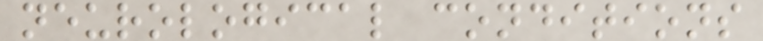neurological conditions
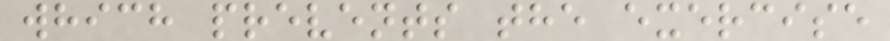which prevents the exercise
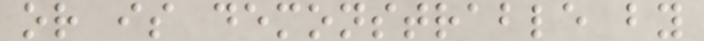or is demonstrable by
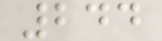244
